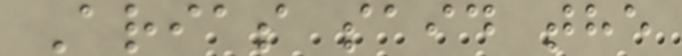Arias said the
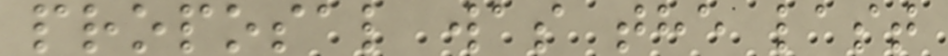proposal was the last
